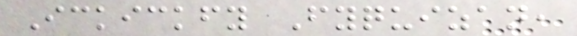Ickickfy Fyquizan,
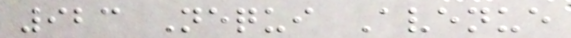923 Nequi Avenue
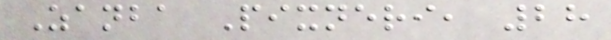Zanba Pixneri, 28
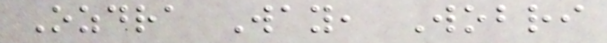Ozdra Way, Wobri
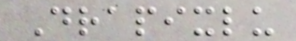Drapixlu
